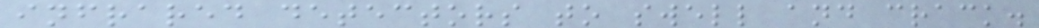infrared detectors to swell and crack.
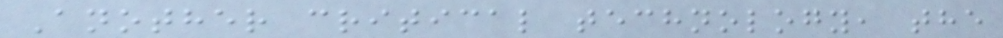Another critical technology, the
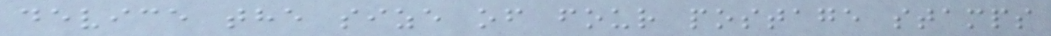device the size of four postage stamps
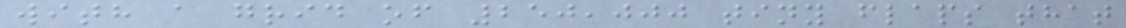with a grid of 250,000 tiny flaps that
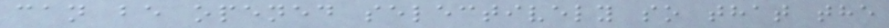can be opened selectively so that the
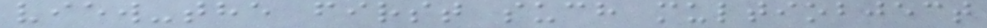view-the first such multiobject
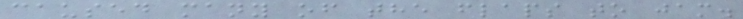caused many of the flaps to jam.
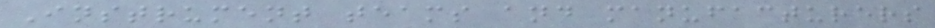Instrument teams and manufacturers
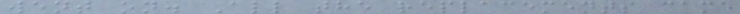went on. All the replacements came
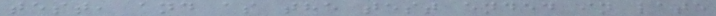test, and as the test ended in late
